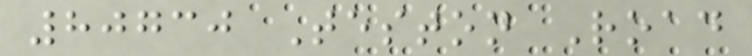80730 Teston Road
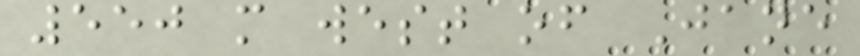550 m west of Jane
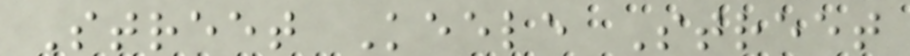Street Keele Street
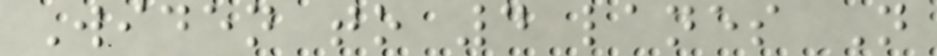Widen to 4 lanes N
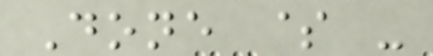Done $ -
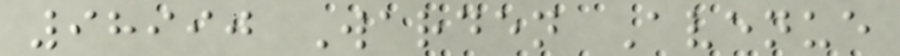98990 Warden Avenue
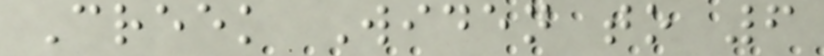Creek Widen to 6
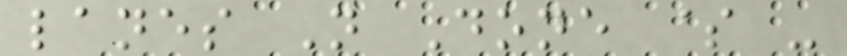lanes N Done $ -
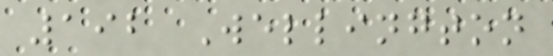192 Wellington
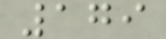179
